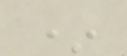*
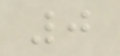0
